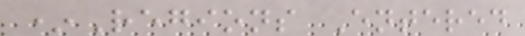*Regions Entered
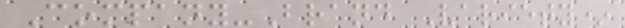Company-Brand Variety*
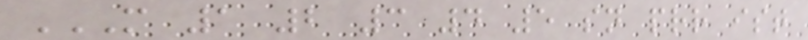M 1 2 3 4 5 SN PRR IST
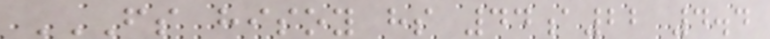FS HISOY HS 44A22 4.4
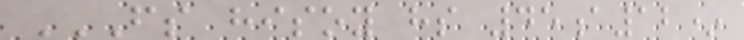FS HISOY HS 45A12*
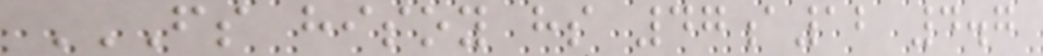FS HISOY HS 47A12 4.7
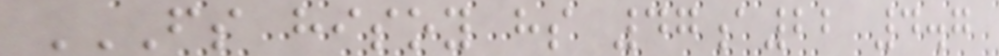FS HISOY HS 47A22 4.7
